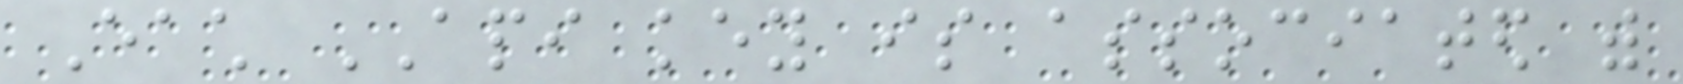Each API key is associated with
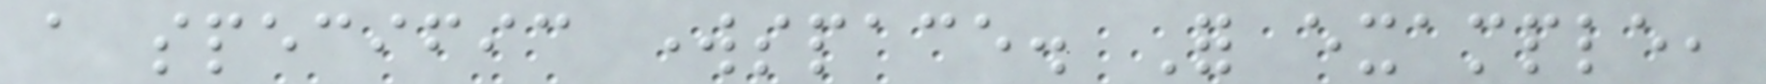a specific workspace. For example,
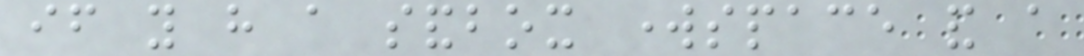if you have a sandbox workspace and a
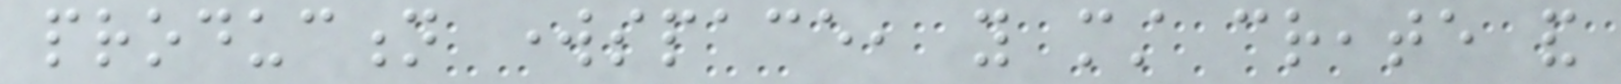production workspace, you must create and
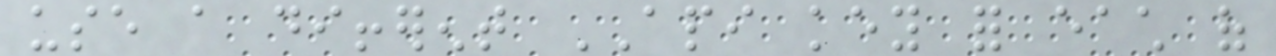use a different API key for each of
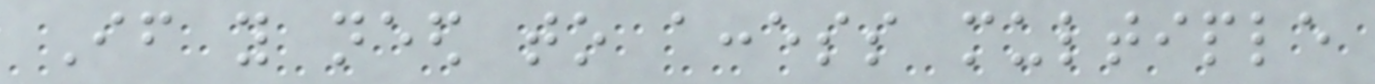If you need to access multiple
